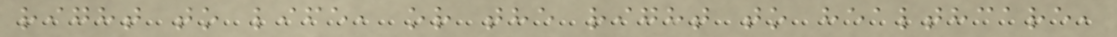right to life, or the right to healthcare,
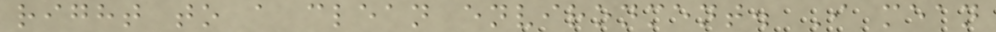right to a clean environment. I mean
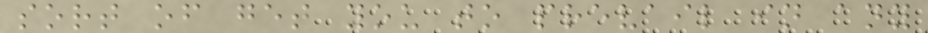sort of get you to prevail in any
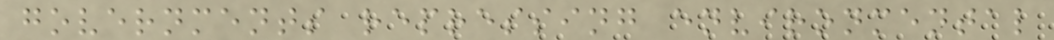governments repressing environmental
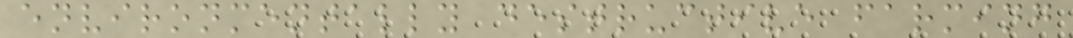environmentally destructive farming
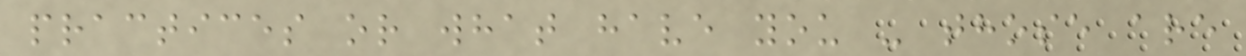practices or what have you - those are
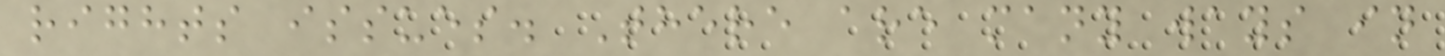rights issues. There are many ways in
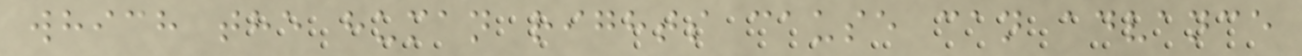which the human rights cause can advance
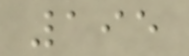195
